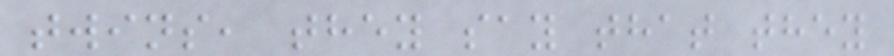twins, they say that they
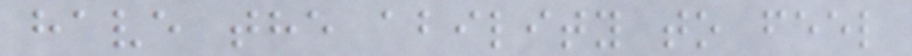have the ability to feel
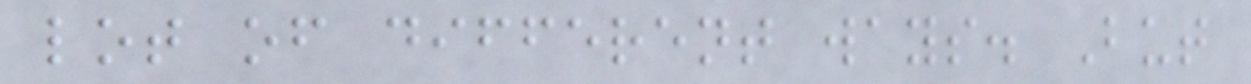lot of different ways. But
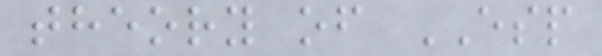theory of ESP
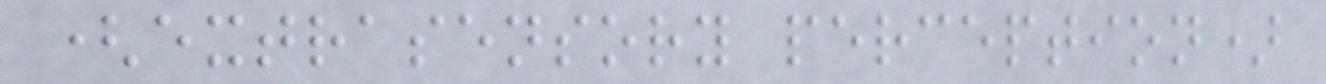(extrasensory perception)
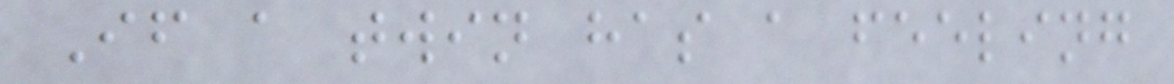If a twin has a feeling
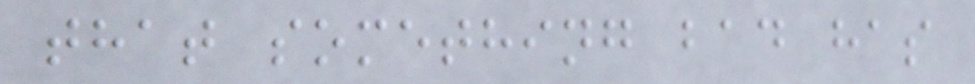that something bad has
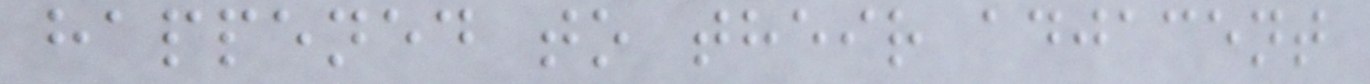happened to their adjacent
